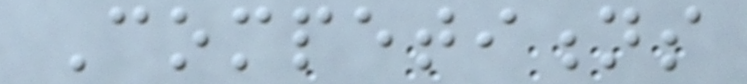Competitions
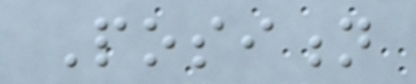Position
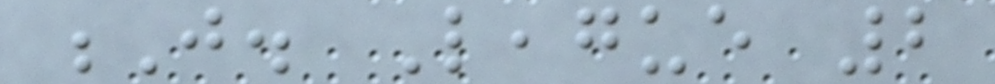J. League 2
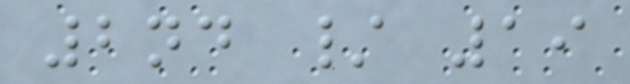2nd / 19
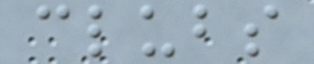clubs
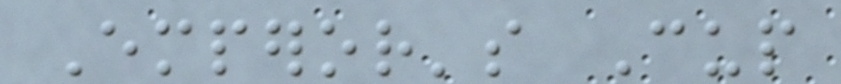Emperor's Cup
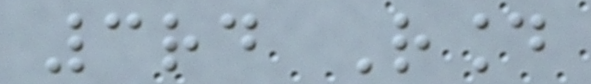3rd Round
